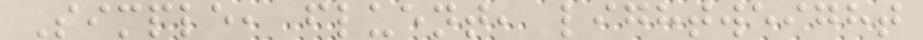Simple, fluent, lightweight
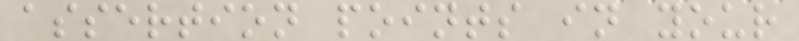assertion points in your
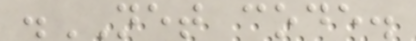.NET code.
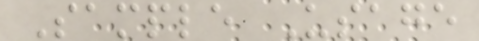Sample Usage
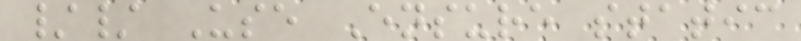// Use Ensure static
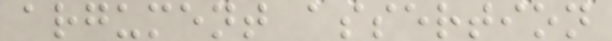argument assertion
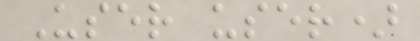User user)
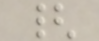{
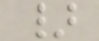}
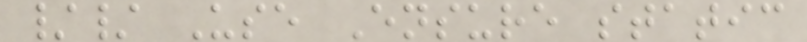// Use Ensure static
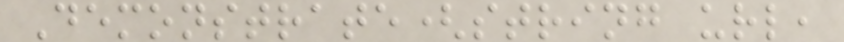Demonstrate(string url,
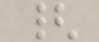{
